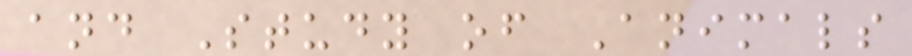and Study of Animals
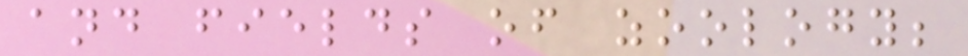and fields of zoology;
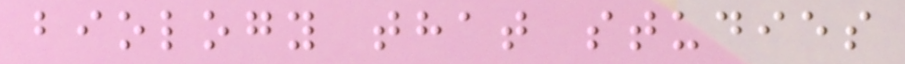biology that studies
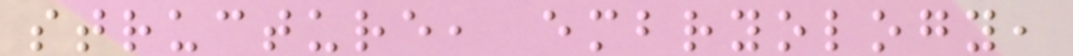structure, embryology,
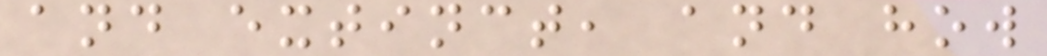and extinct, and how
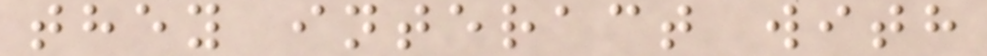they interact with
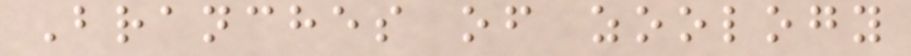Branches of zoology
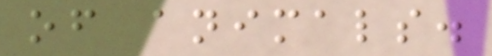of animals.
